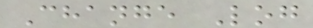Change Log
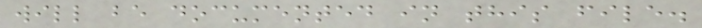will be documented in this file.
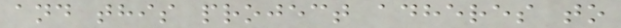and this project adheres to
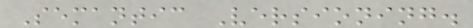Semantic Versioning.
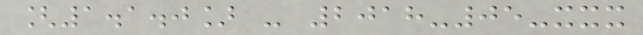[1.1.0] - 2018-05-xxx
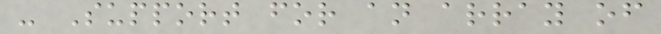- Support for an array of
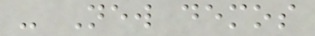- New demos
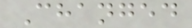Changed
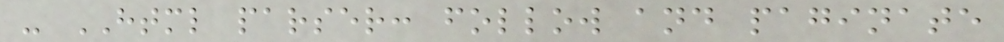- HTML parser: follow and paginate
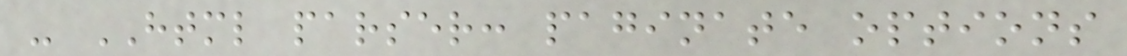- HTML parser: paginate options
